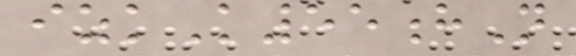izkK55hN
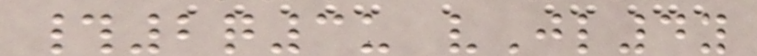#2q3u vJl4y
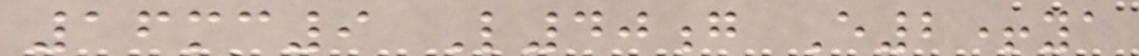16mc9 L40g E2+ya
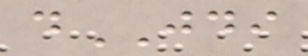dJDI
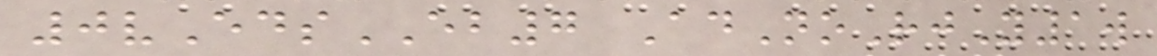0vEdsEB7 AdNoRjY1w
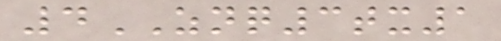4ZNQ3tx1
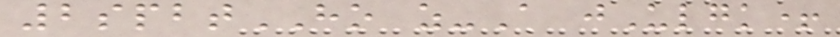2spbtHO z-A jUlgk+
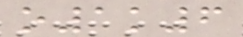o1k6
